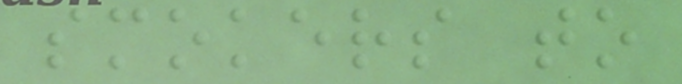smokers to
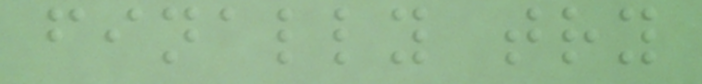finally try
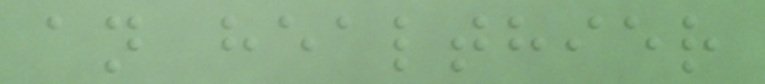an healthier
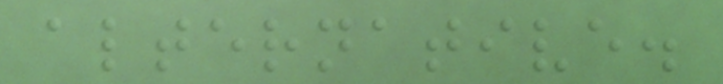alternative.
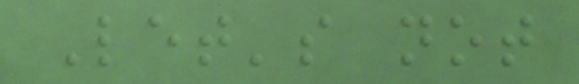Let's not
